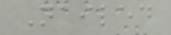Nailed
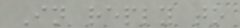In reply to
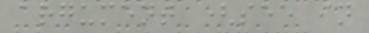argument (see in
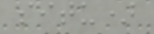situ)
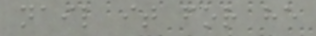nail it for he
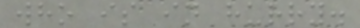who is in hurry.
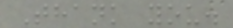Thank you.
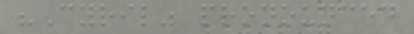"Cyril" pronounced
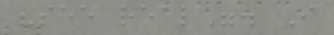"see real". I
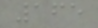165
